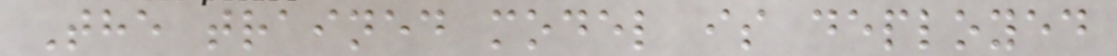The trained model is deployed
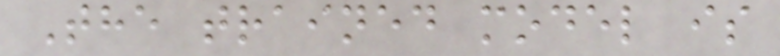The trained model is
